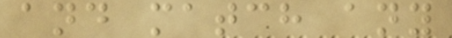and match any
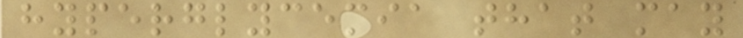hyperglycemia that may
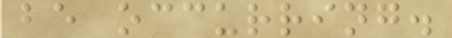be occurring.
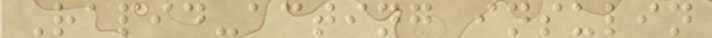Rapid-acting insulin
